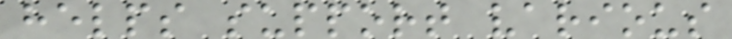helps support various
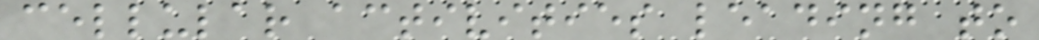cellular activities leading to
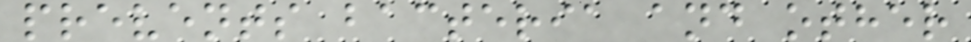prevents bacteria and other
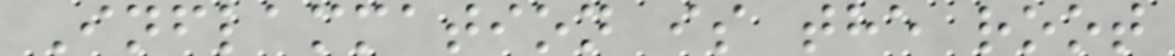Inflammation is the root
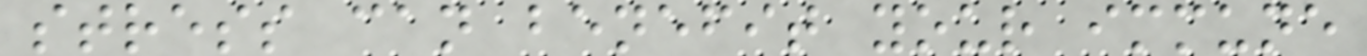stress can benefit your immune
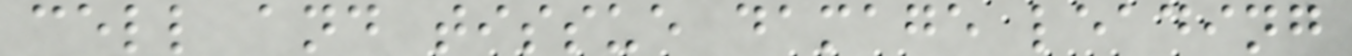cell and tissue damage leading
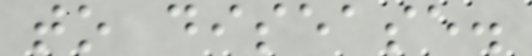to disease.
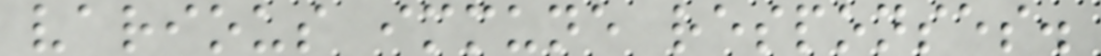various immune responses.
